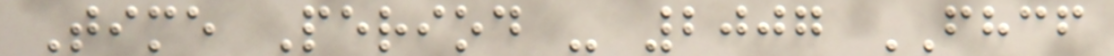Time Period - 2007 FHCF
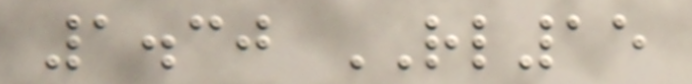1.30 RL15
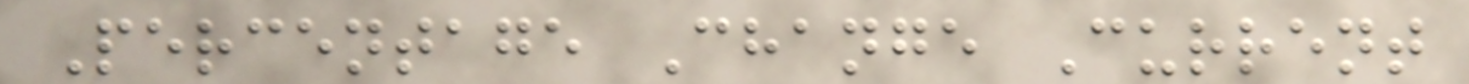Percentage Change Current
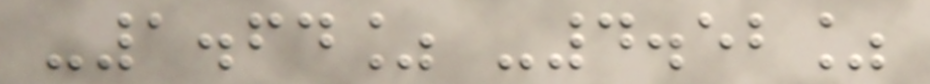-1.64% -4.52%
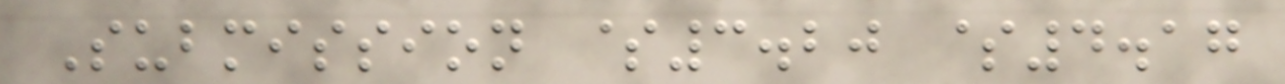Submission $3.20 $4.17
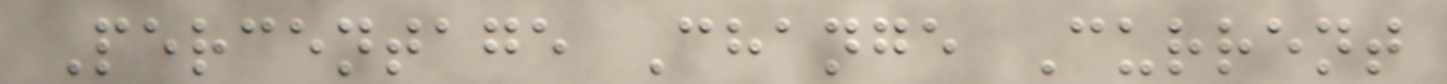Percentage Change Current
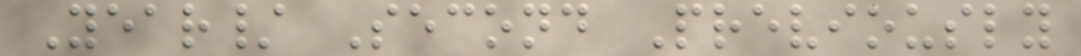Year/ Second Previously
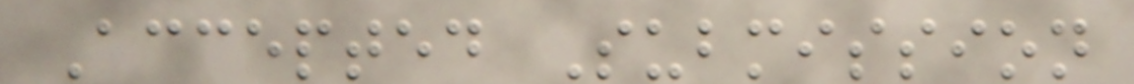Accepted Submission
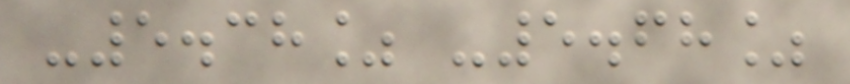-5.38% -5.68%
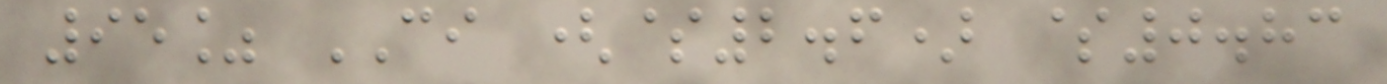95% CI ($2.6) $0.83
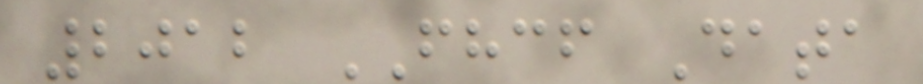2012 FHCF Data
